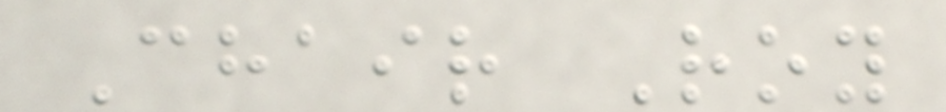Chair Roy
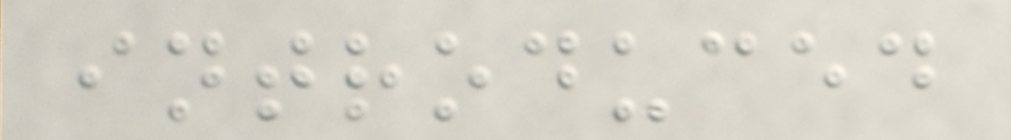introduced
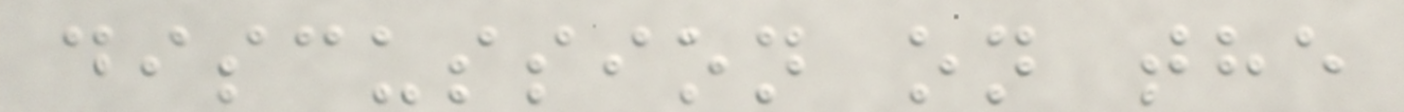discussion on the
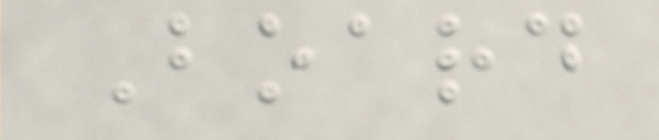Board
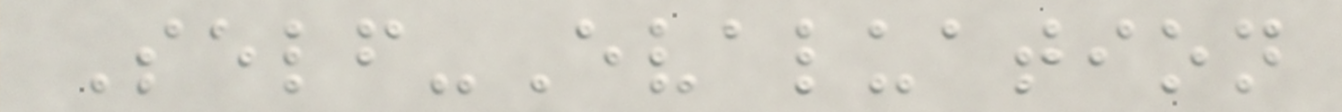Self-Evaluation
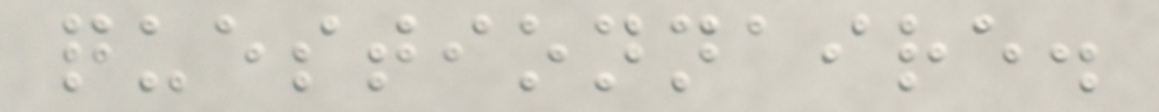questionnaire.
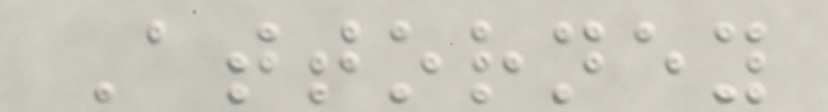Attorney
